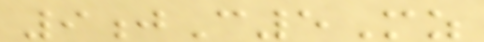9jC5Mz
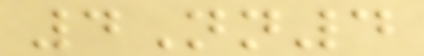4Nn4
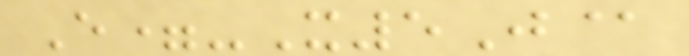E=-X5J@
